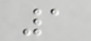1
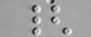{
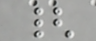{
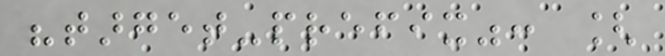"target-prefix": [
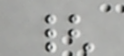{
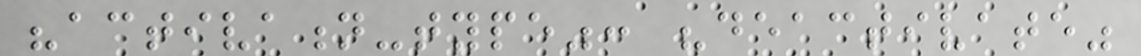"activation-type": "deactivate"
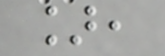],
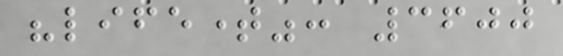"lifetime": 3600
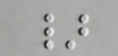}
